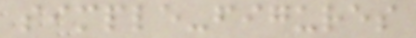simple-figures
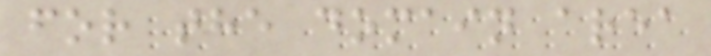for the domain area
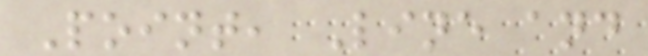Point, Line and
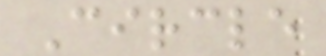Circle
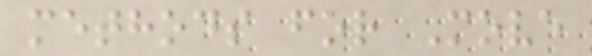methods for Move
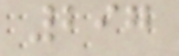297
